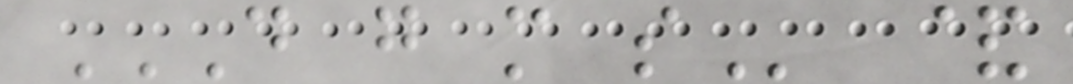D G M S &
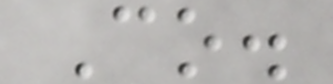Co.
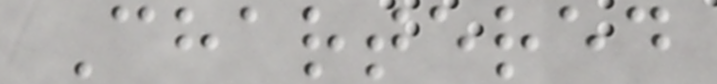Chartered
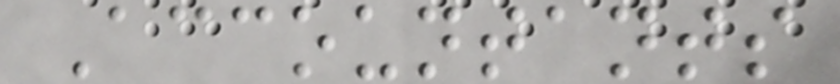Accountants
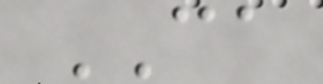CA
